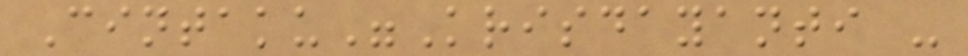Cintaku"Krisdayanti -
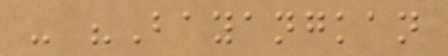- "Bayangkan
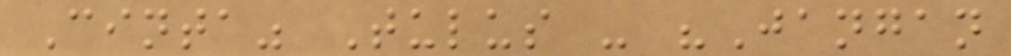Cinta" Tulus - "Jangan
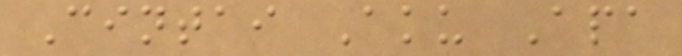Cintai Aku Apa
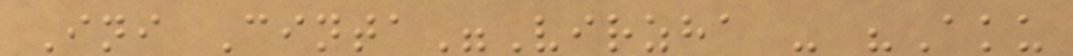Ini Cinta"Virzha - "Aku
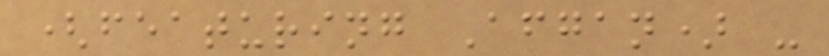(featuring Afgan) -
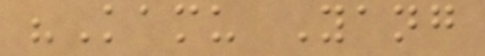"Kamu Yang
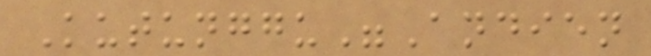Kutunggu"Andien
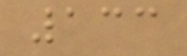133
